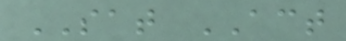SAT ACT
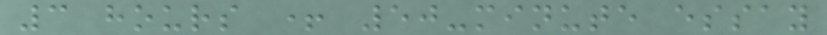3 hours + 50-minute essay
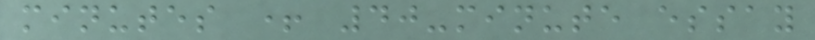minutes + 40-minute essay
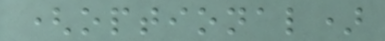(optional)
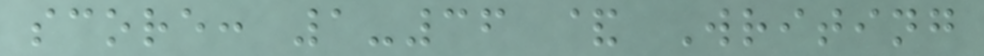score: 1-36 & Writing
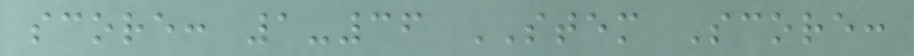score: 1-36 STEM Score:
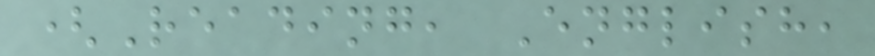(Reading, English,
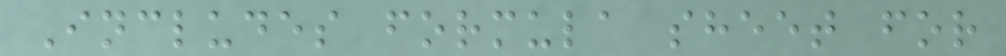Includes formula sheet for
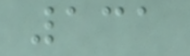131
